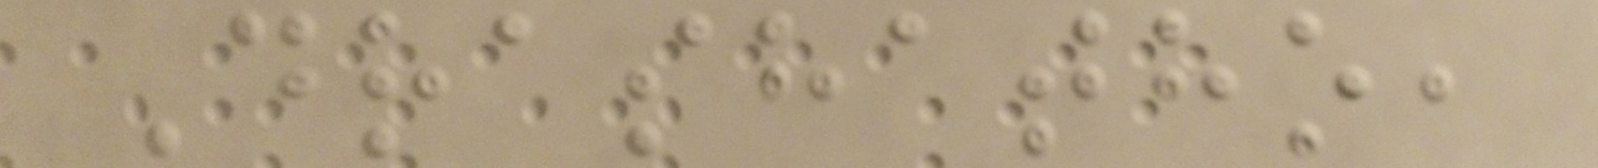Drashatho,
